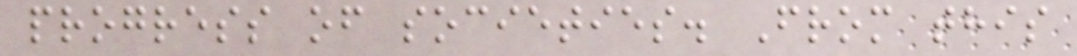progress of societies. From this
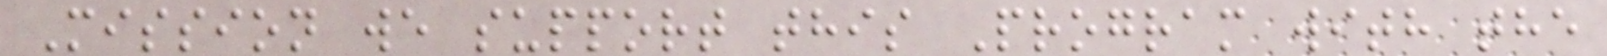Mission we support this Program with the
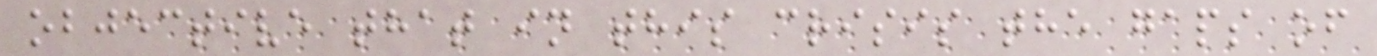objective that in this crisis the gaps of
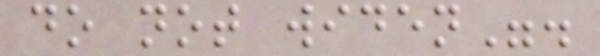do not widen".
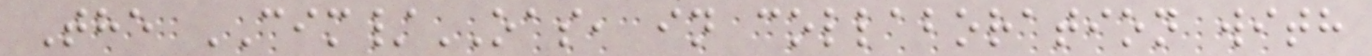The CIM/OAS, in collaboration with
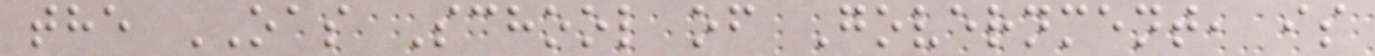the OAS School of Government, is
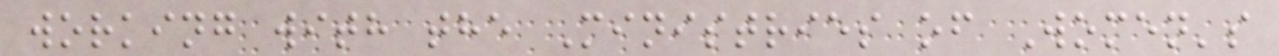working with the Ministries of Women's
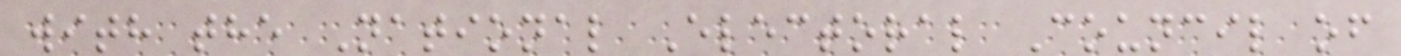with the National Electoral Council of
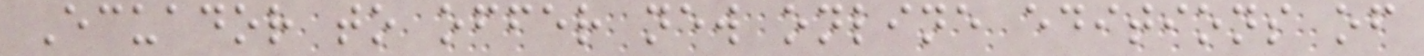Ecuador to offer new online editions of
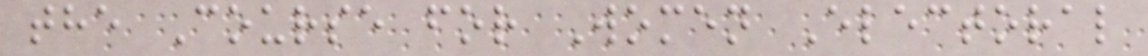the Course for Women Electoral
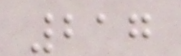217
